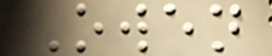Owen
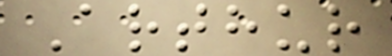Arthur
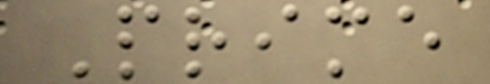Prime
